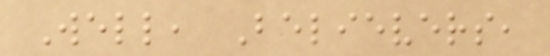Well, Believers,
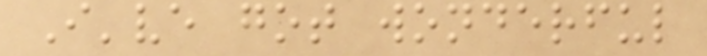I've got wonderful
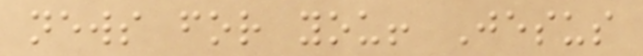news for you! Jesus
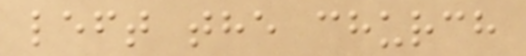left the church
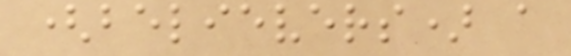(believers) a
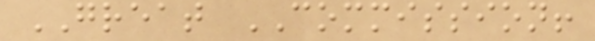GREAT COMMISSION!
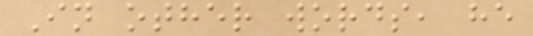In other words, he
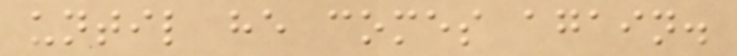until he comes again.
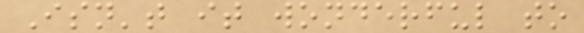Isn't it wonderful to
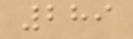289
